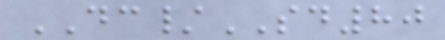DC/SD80
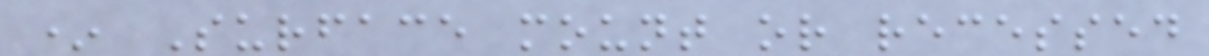* Surface mount or recessed
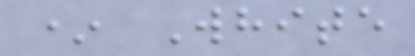* White
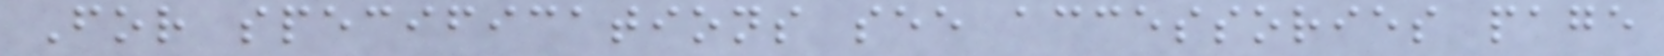For specifications see accessories page
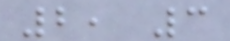2, 3
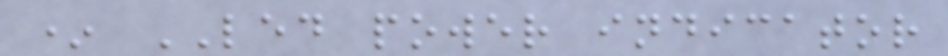* LED power indicator
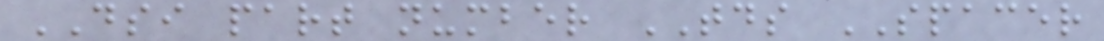DSI part number TDS SPACER
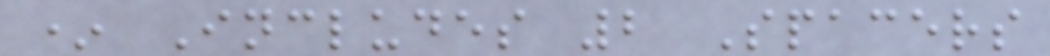* Includes 2 Spacers
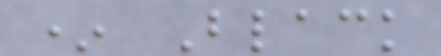* Black
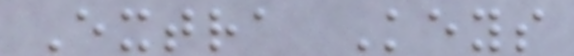Extra Keys
